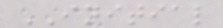INITIAL
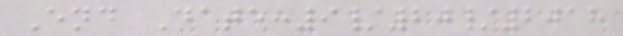End Date:9/20/2018
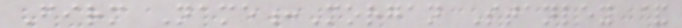Firm Name:Morgan Stanley &
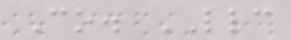Co. LLC
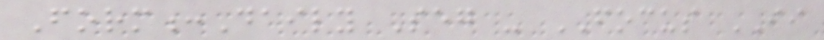Form:Daily Seg - FOCUS II
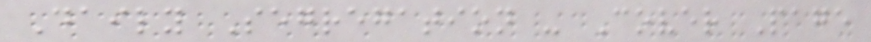Daily Segregation - Cover Page
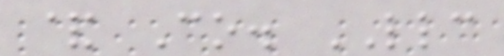& Co. LLC
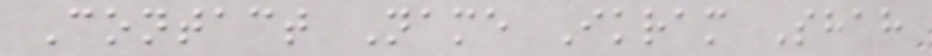Contact Name Ikram Shah
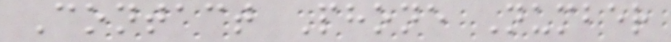Contact Phone Number
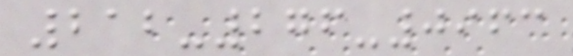212-276-0963
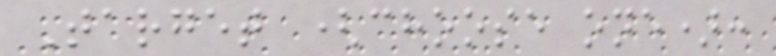Target (choose one):
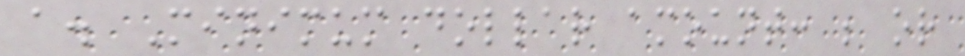a. Minimum dollar amount: ; or
